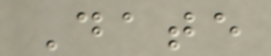Date
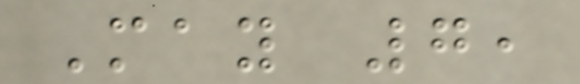May 7,
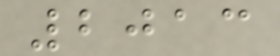2013
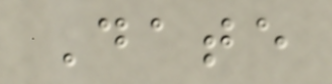Date
